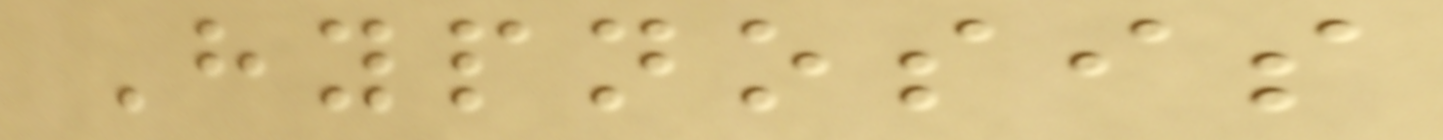Hypnosis
